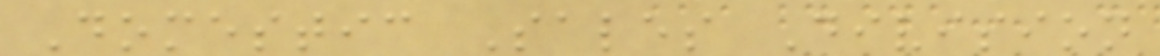Domestic Sales Division
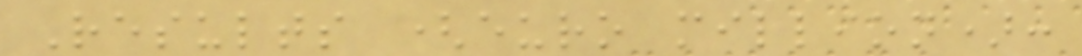Results (euro million):
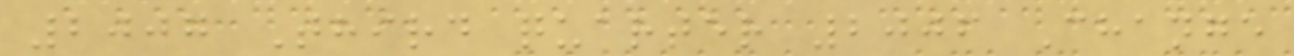2007 Third quarter 2006 Change
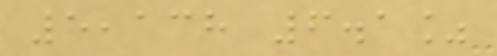5,138 6.1%
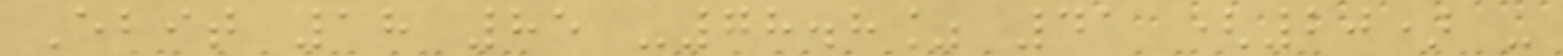Ebit 18 85 -78.8% 41 (20) -
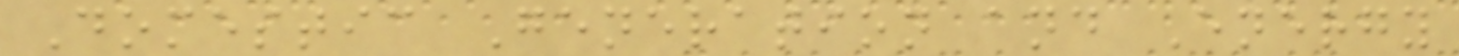Domestic Generation and Energy
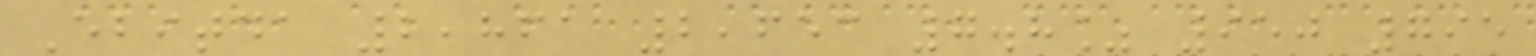Ebitda 2,861 2,653 7.8% 950 795
